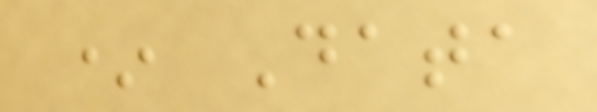* Data
